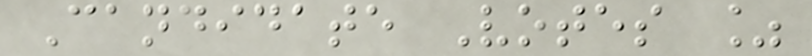Candidate Votes %
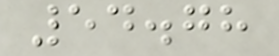54.78
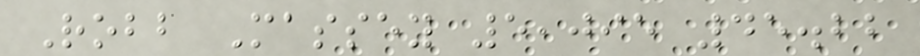Robb Massey 5,095 45.22
